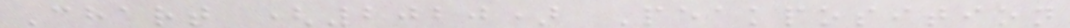Chart (2020) Peakposition
